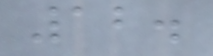12.
